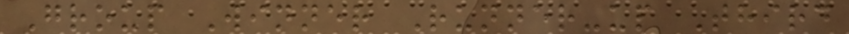Group Winner Runner-up Third
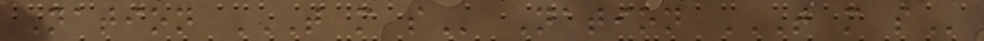Nation T M S Nation T M S
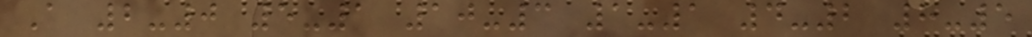A 2-0 5-1 10-3 1-1 4-2 8-5
